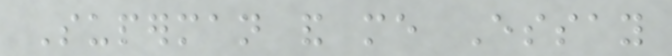Superman and me Essay
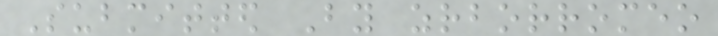Submitted By zrborromeo
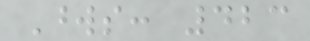Words: 423
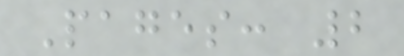Pages: 2
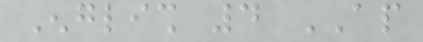English 4 AP
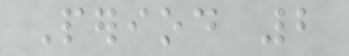Period 2
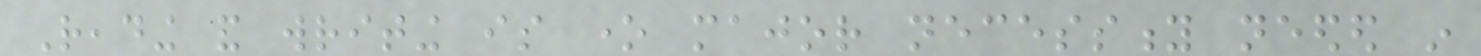Reading and writing is one major necessity needed in
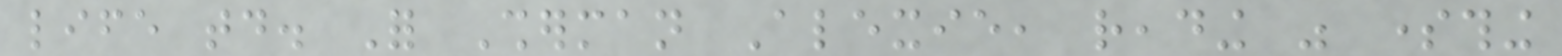life today. For Sherman Alexie, reading was something
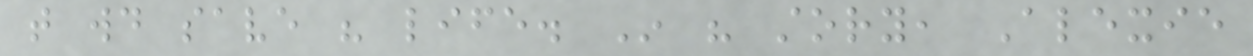that would save his life. In his story, Alexie
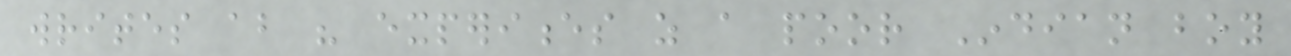writes about his experiences as a poor Indian boy
